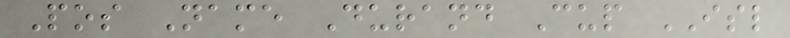Pos Name Durand Cup ISL
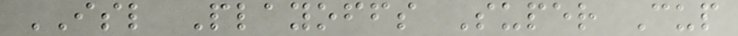ISL Playoffs Super Cup
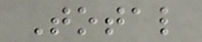Total
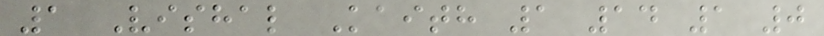1 Vishal Kaith 1 14 1 0
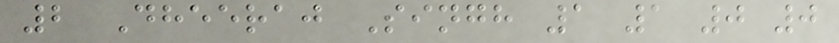2 Dheeraj Singh 1 1 0 0
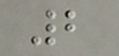2
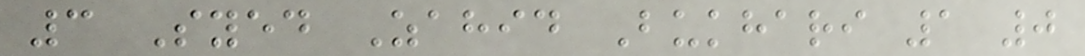3 Syed Zahid Bukhari 1 0
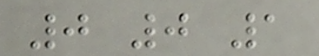0 0 1
